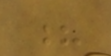?
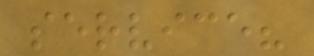service?
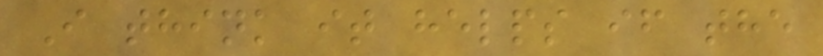I think it helps if the
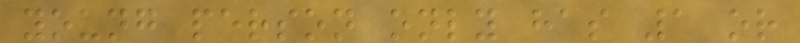young person only has 1 or
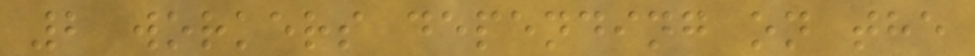2 workers depending on the
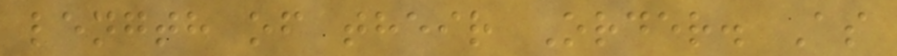length of their Order. As
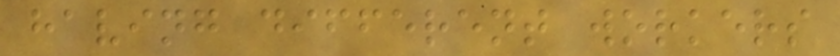having different workers
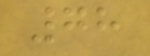78
